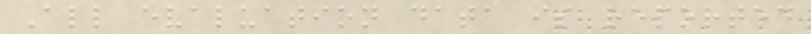All evaluation data is reported
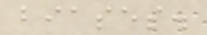biases.
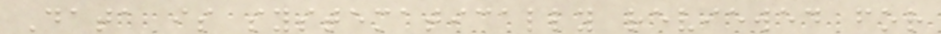Data is systematically reviewed for
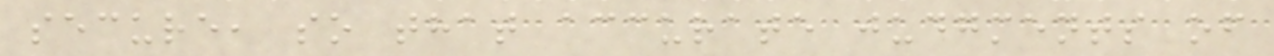secure, so that accurate judgments of
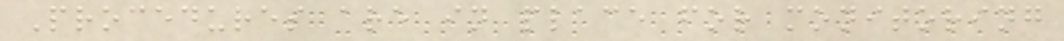Procedures are in place for monitoring
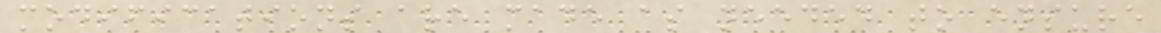modifications are made as needed to ensure
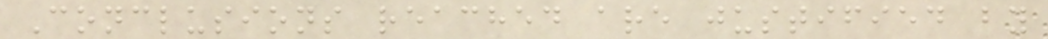Conclusions reached are justified by
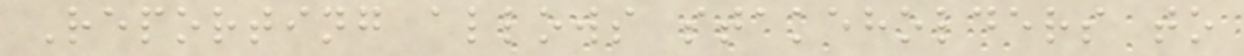Reporting allows stakeholders to
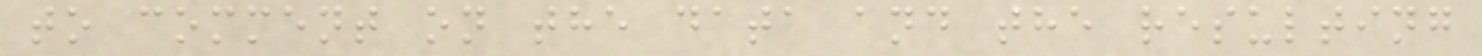to comment on the data and the resulting
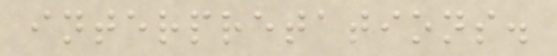interpretations.
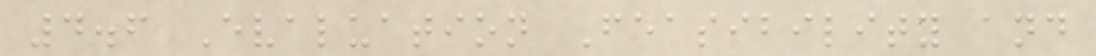4.6 Evaluation Feasibility and
